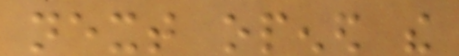next opened the
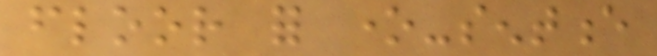floor for one-sentence
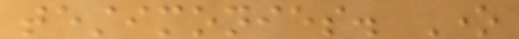testimonies. One
